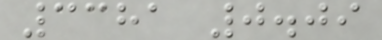3381 0.09
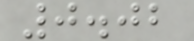0.02
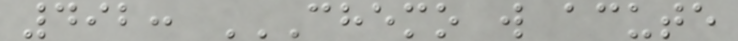492: CHEMO W ACUTE
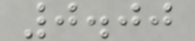0.00
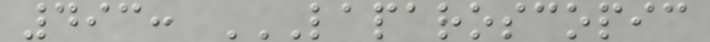493: LAPAROSCOPIC
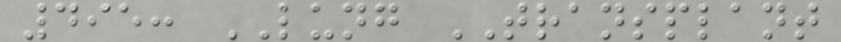495: LUNG TRANSPLANT
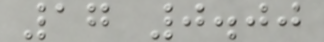17 0.00
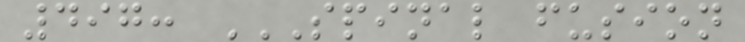497: SPINAL FUSION
